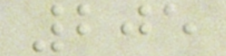205
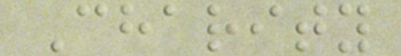Charity
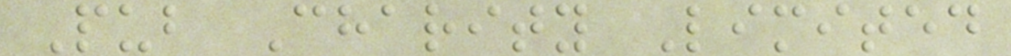Pub Charity Limited
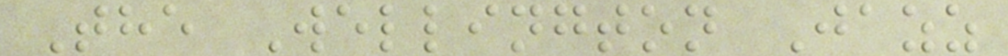The Wellington Jazz
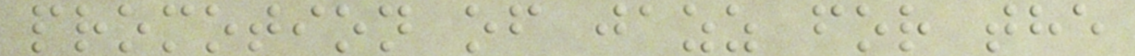promotion of jazz for the
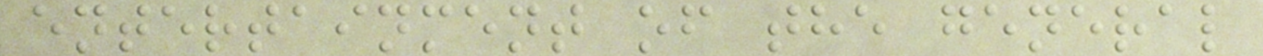entertainment of the general
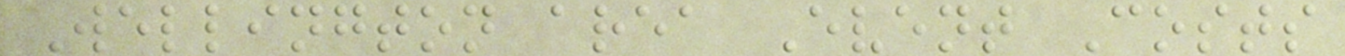Wellington area Event Costs
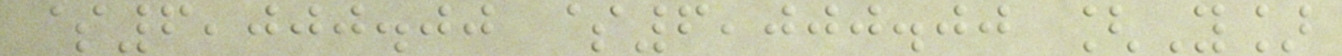$6,000.00 $6,000.00 [Y]
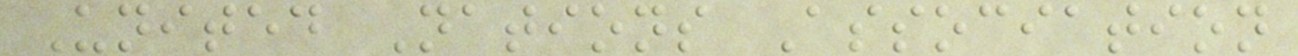United Nations Association
